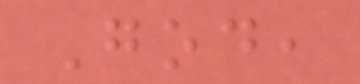God,
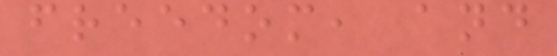freedom, and
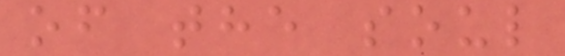of the soul
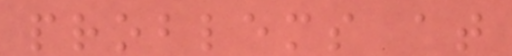problems at
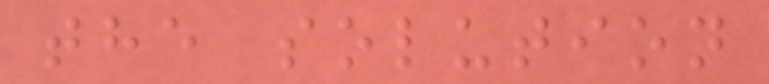the solution
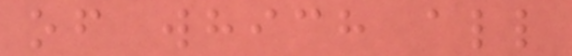of which all
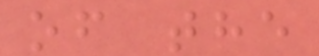of the
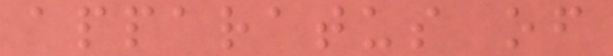apparatus of
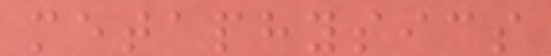metaphysics
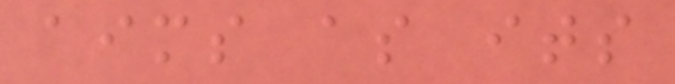aims as its
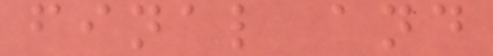final and
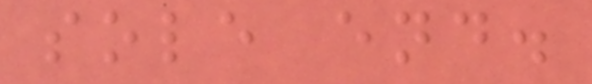sole end.
